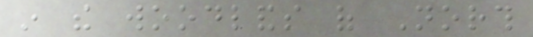in the woodlands of North
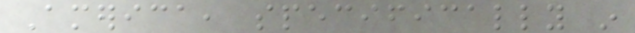America, specifically in
